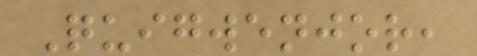Quigwenjor,
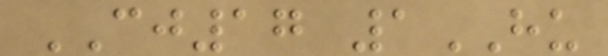CJ17 1HU
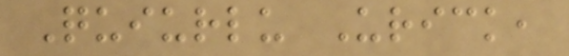Quiurlu Urick,
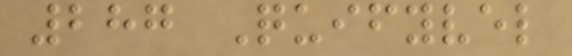287 Quifyvel
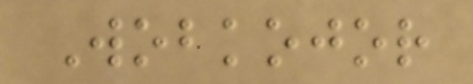Wobkojor
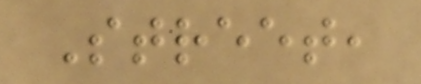Street,
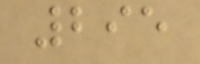295
